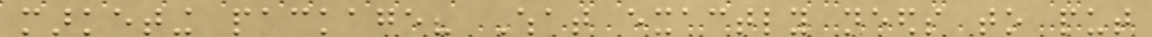marketing package? What exactly needs to put
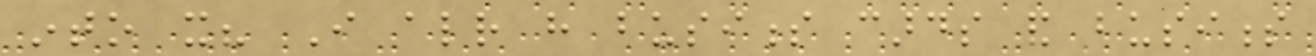into it? I already have business cards and business
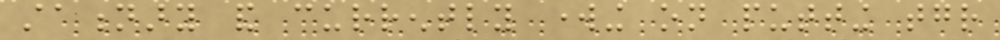stationary and currently working on putting together
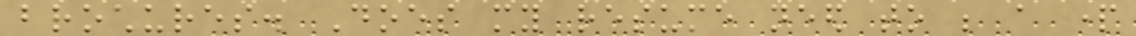brochures. Does my resume need to be a part
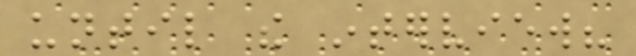until the interview?
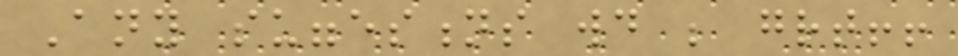Any suggestions would be great!!
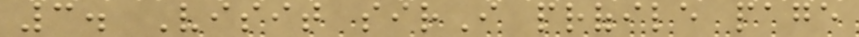3. Visit sirI profile page
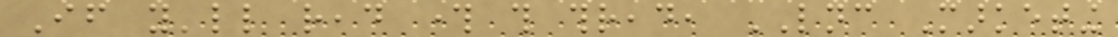If you'll read through this thread, LNC Marketing
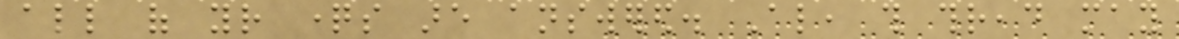all of your questions are answered. Also, this thread may
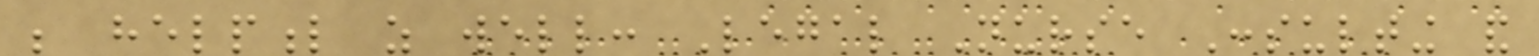be helpful as well: Legal Nurse Consulting and
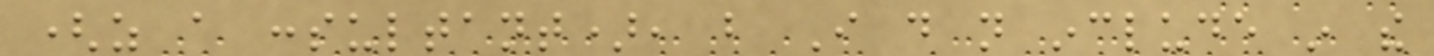(as a consultant), but I do not include in the
